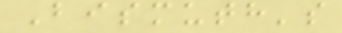Bismuth's
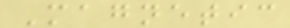Magnetic
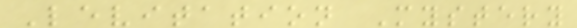Levitation Mystery
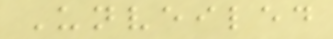Unveiled
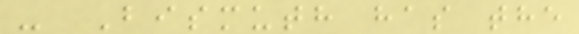- Bismuth has the
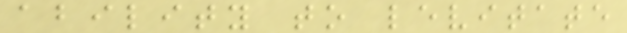ability to levitate
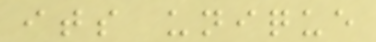its unique
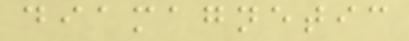diamagnetic
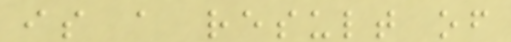is a result of
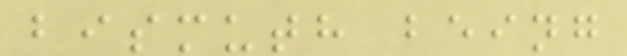bismuth being
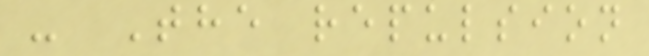- The repulsion
